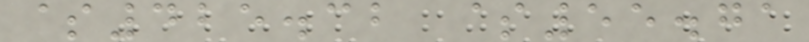$425.32 $55.71
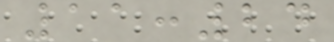11:24
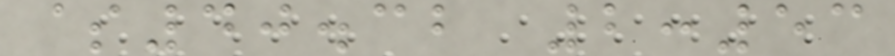$40.32 2:53
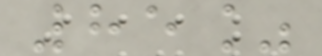85%
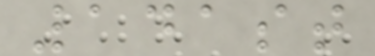141st
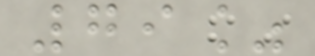79%
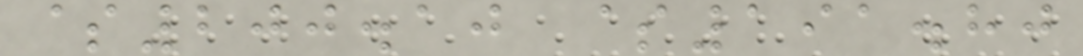$200.10 $191.80
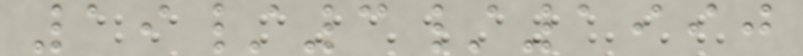19/3/1990
